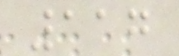117
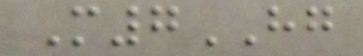M7HG
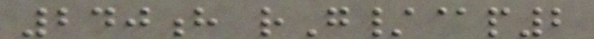240h rG/@p2
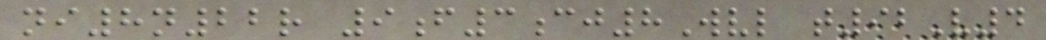ni8n22r 9f3cj8Wvl t92V4
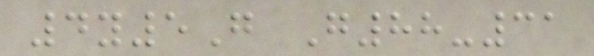4y5G G88-31
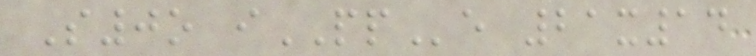S0o iPPe 21x14
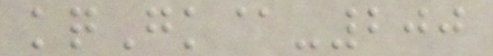kqGk@-200
